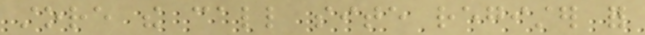store the call site register for
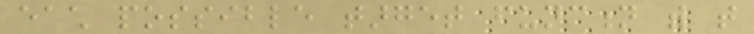each possible target function with that
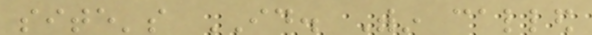site's ID. Within called
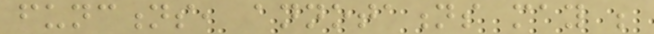functions, annotations may be
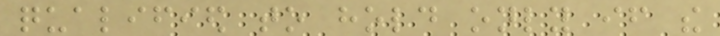qualified to hold only if the
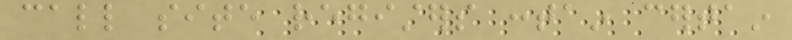call site registers contain certain
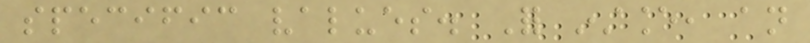specific values. For instance, an
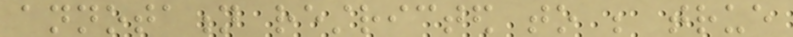annotation restricted to be true
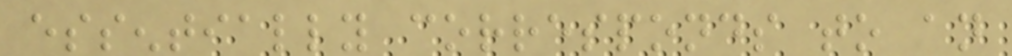essentially corresponds to an
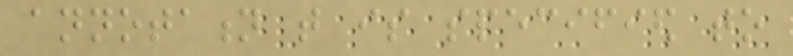annotation that is specified to
